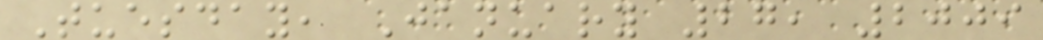Tuesday, January 27, 2009
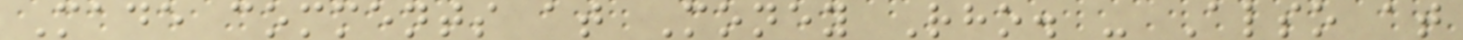Made comments at Money Rho. - Also at
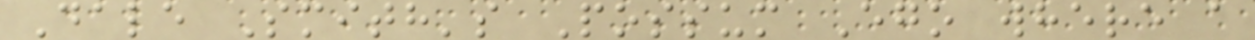Dale Smith's Possum Ego where a
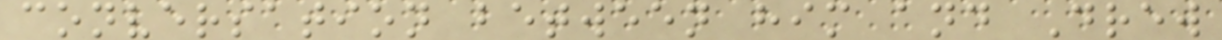conversation between him and Drew
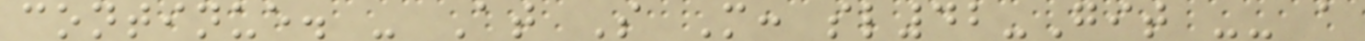continue. - At S M: sl42-Git -- a
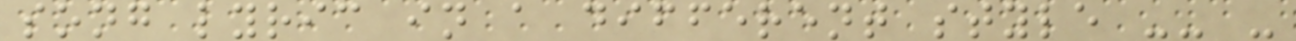song lyric in a different style -- -
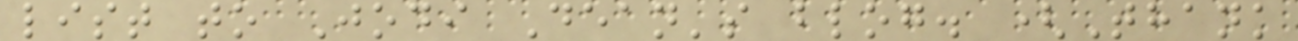list to Jodi Dean's blog. (Thank
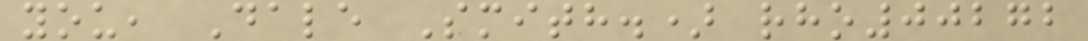you, Dale Smith.) rho00272
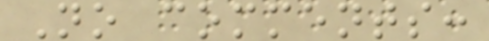No comments:
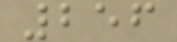256
